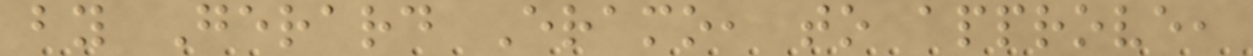by Gerard Eramo, to approve,
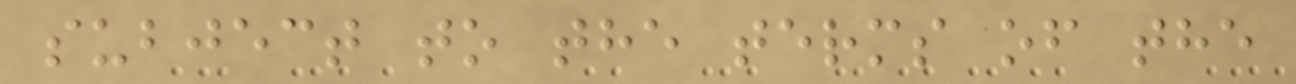subject to the terms of the
